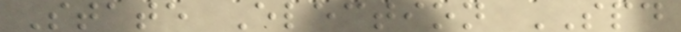State Election SPD
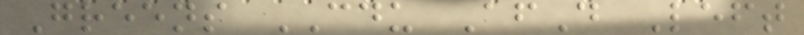Greens CDU AfD Left
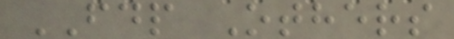FDP Others
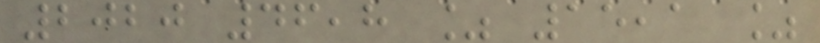2020 46,8 % 15,1 %
